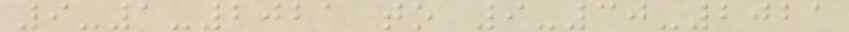9-1-2021 to 9-30-2021
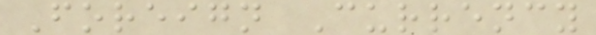Foreign Currency
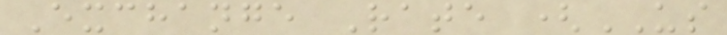Exchange Rate (US
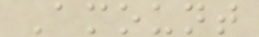Amount
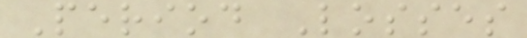Period Losses
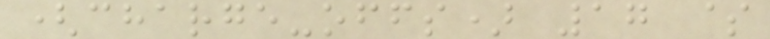(charge-offs) 17 $
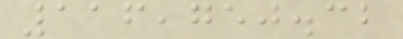116,750.32
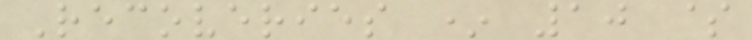Recoveries * 10 $
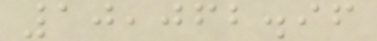10,062.96
